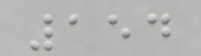154
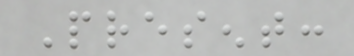Present:
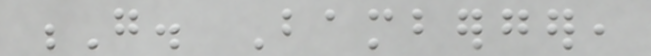G. Bamberger,
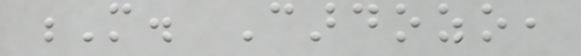M. Cardozo,
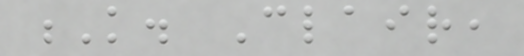K. Clair,
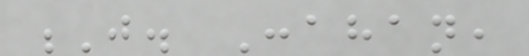J. Conahan,
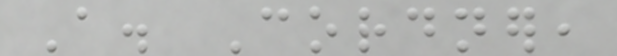A. Cordner,
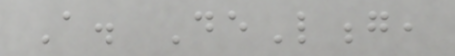A. DeLong,
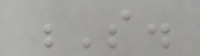S.
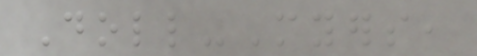Doll-Myers,
